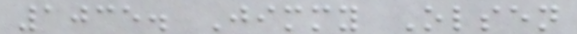1035. Jimmy Olsen
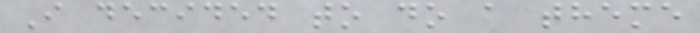I decided to do a theme
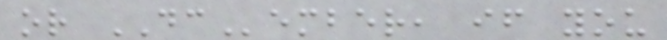or DCember, if you
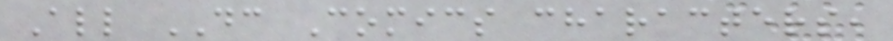All DC Comics characters,
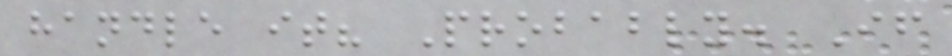handle it? Probably. If
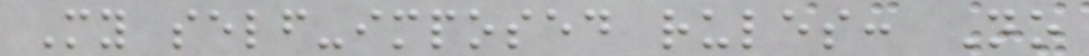My self-imposed rules: No
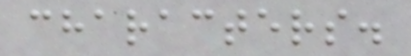characters.
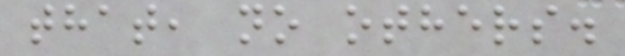that, no others.
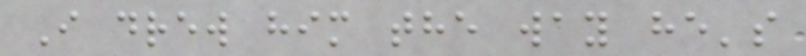I drew him the way he's
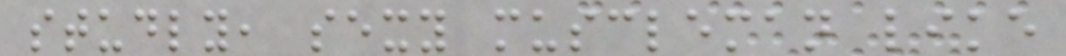studly, sexy muscleman like
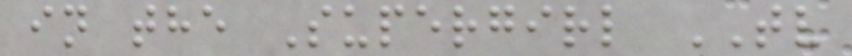in the Supergirl TV
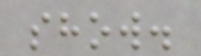show.
